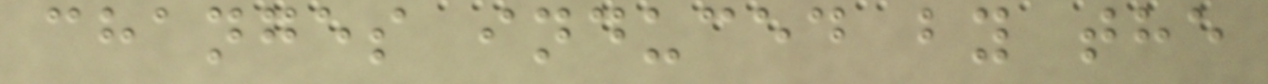changes induced by the
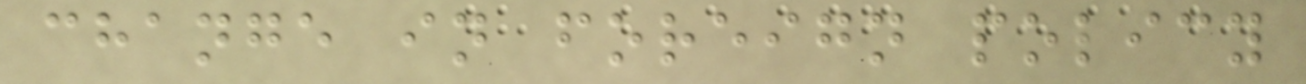change in foreign policy
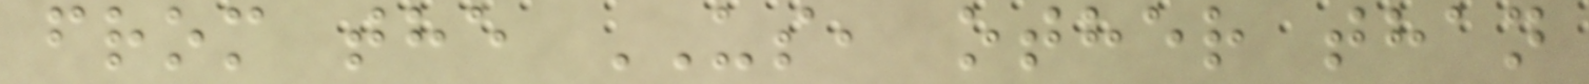from the US, other than
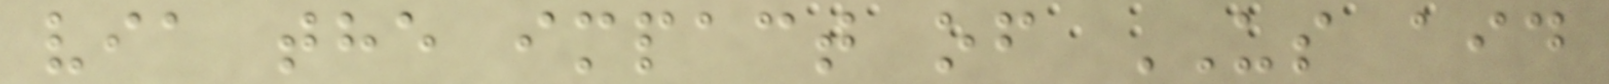via the impact of US aid
